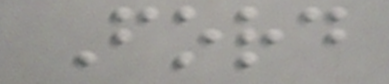Ford
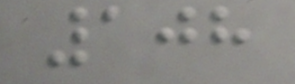108
